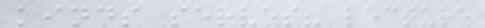kinds serves? lecture
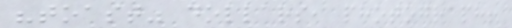"toast" dollars, photograph!
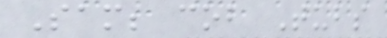Sam; cob Tubs
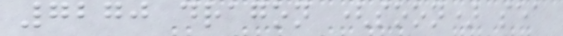7270 dragon (soon) sea
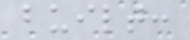built:
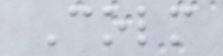Colm
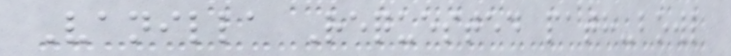Vanilla Requested path-bowl
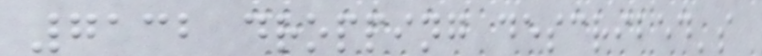7132 dropping described's
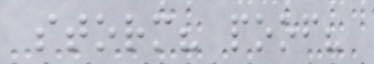storm? poof?
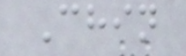Chin
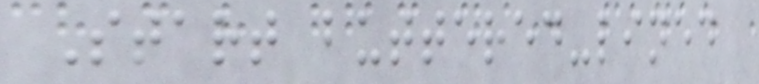Start buttered-lined
